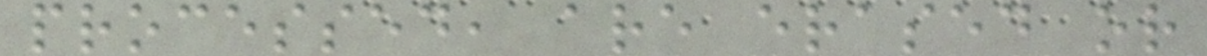processed, are erased or
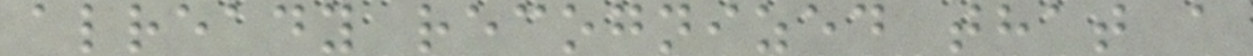already recognized that a
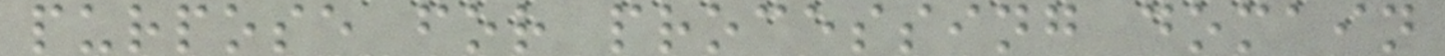purpose for processing domain
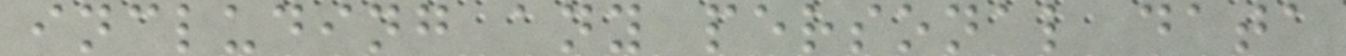including any personal data
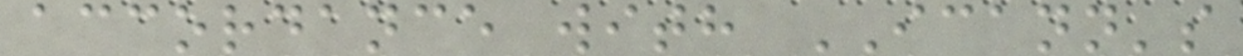accordance with ICANN's
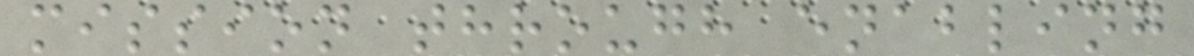mission through enabling
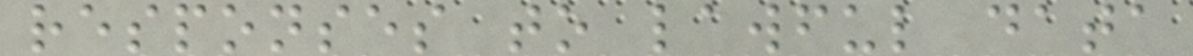responses to lawful data
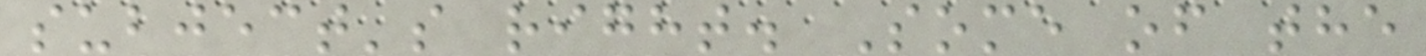subject's right. Some of the
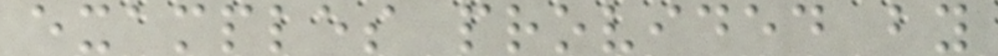examples provided by
